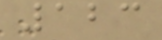123
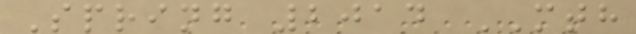Spring 2014 MTH
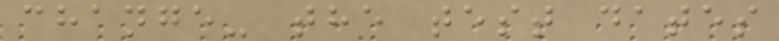change- the test dates
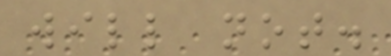will not.
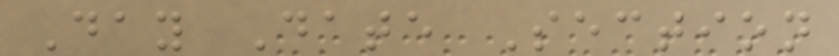Day Date Section
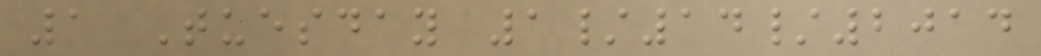1 Tuesday 1/14/2014
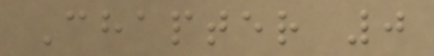Chapter 0
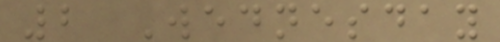2 Wednesday
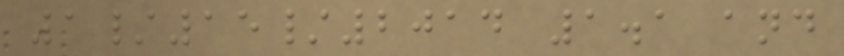1/15/2014 1.1 and
